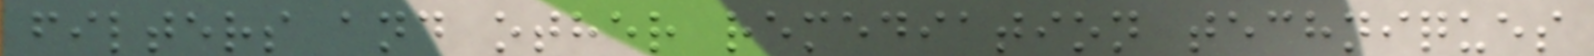filters and other remediation techniques
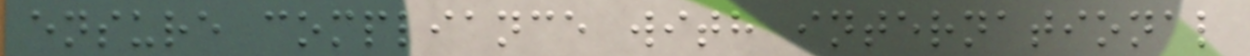ensure compliance with international
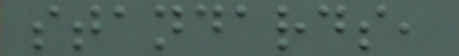standards,
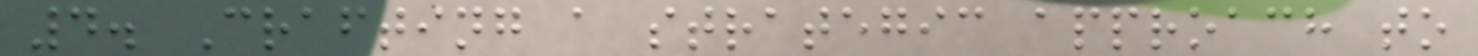4. Crafting a strategic approach to
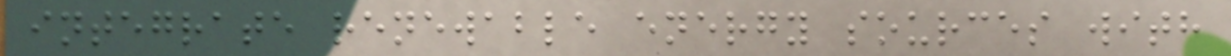integrate renewable energy sources with
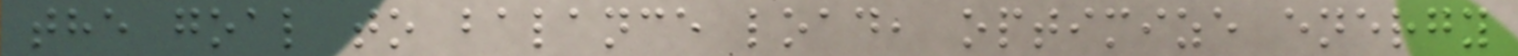the goal to balance load, optimize energy
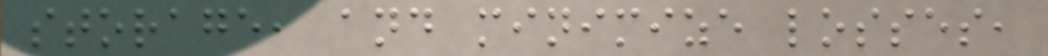storage, and minimize losses,
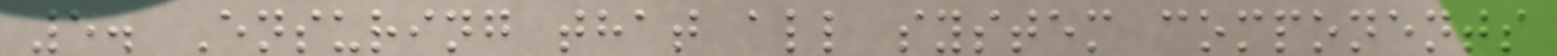5. Ensuring that all system components
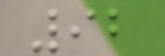92
